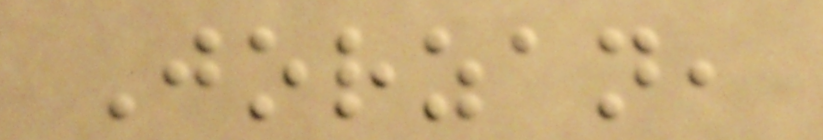Jorzan,
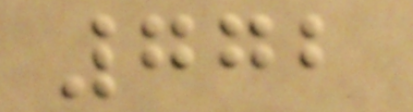772
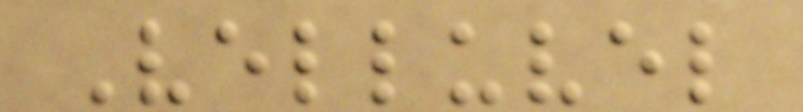Velluvel
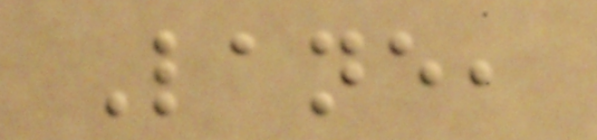Lane,
